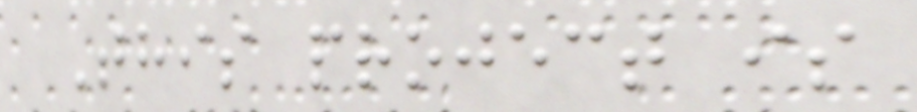This project is
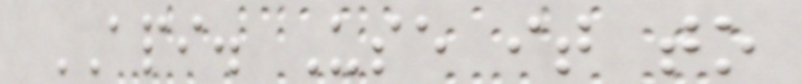API. Use it to
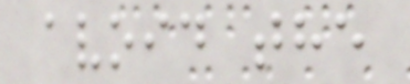avoid the
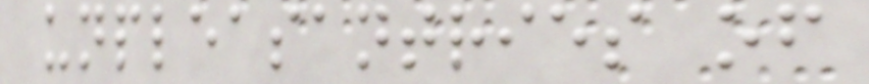unpleasantries of
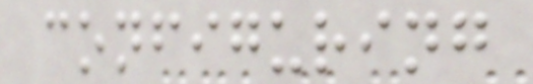configuring
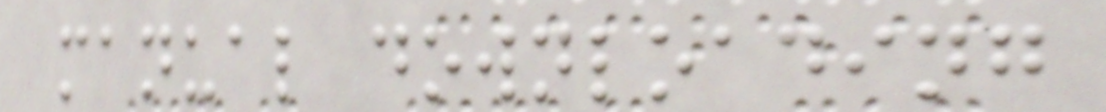manual downloading
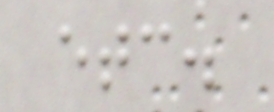etc.
